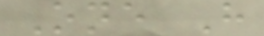One H
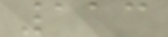113
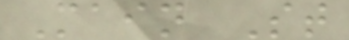Main St
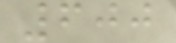600
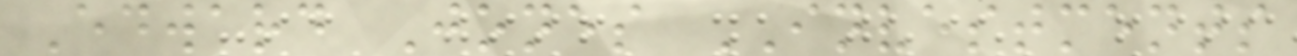Edward Jones INVESTMENTS
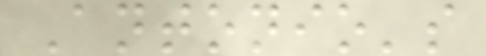Antonio's
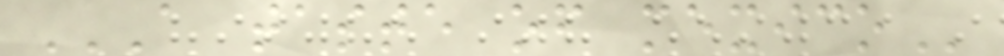A TASTE OF MEXICO
